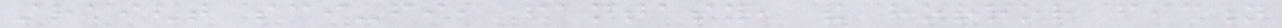straight sci-fi, fantasy, and horror fiction
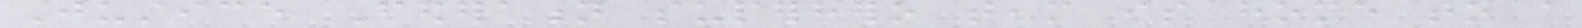Justice Federation superhero team is home to a
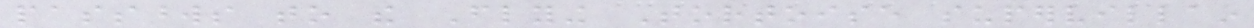passwords to the Flying Tortoise supervillain
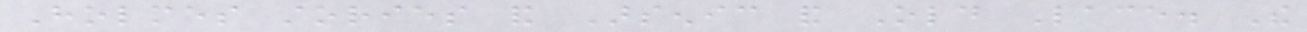Holmes stories and Arsenic and Old Lace. The
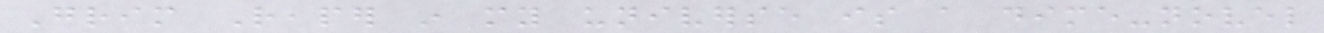Grim Reaper in my universe is a dime-novel
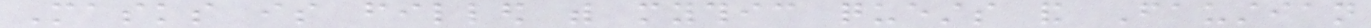Masks is filled with mythic quests and Faustian
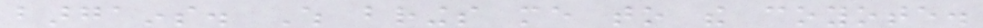bargains. Which brings me to the coyote.
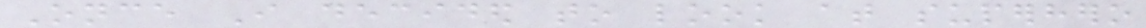Once I decided to look at superhero
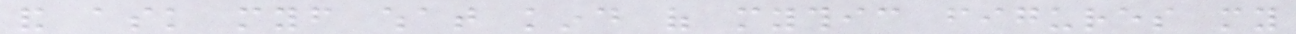and ask myself what kind of mythic figures my
